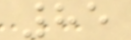85
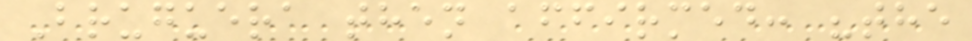Bruguera then affirmed: "the
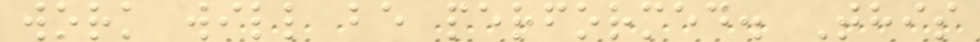work will be performed. This
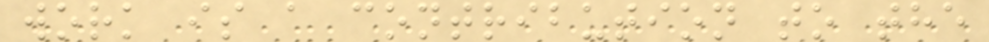work is a contribution to the
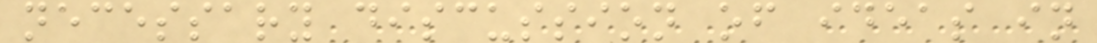necessary discussion of ideas in
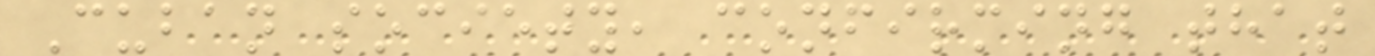Cuban society, confirming that
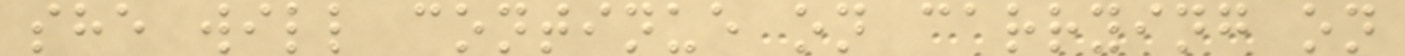she will continue on carrying on
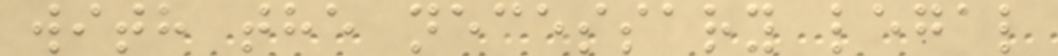with the necessary legal
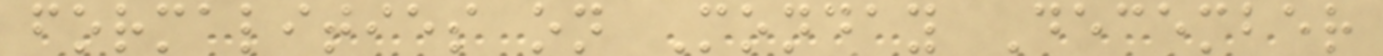formalities on Monday December
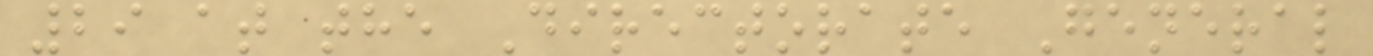29 at the Directorate General
